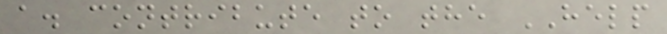a. contribute to the HELP
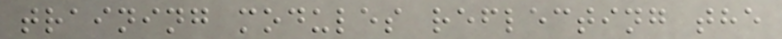training modules reflecting the
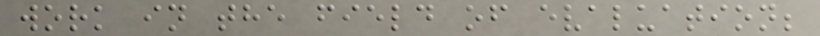work in the field of evaluation;
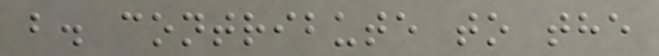b. contribute to the
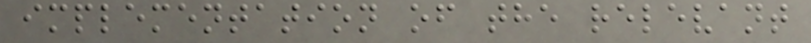implementation of the relevant
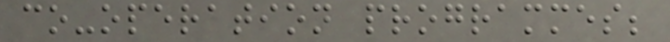co-operation programmes;
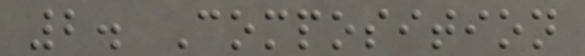2. Composition
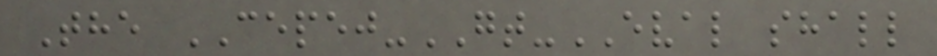The CEPEJ-GT-EVAL shall
